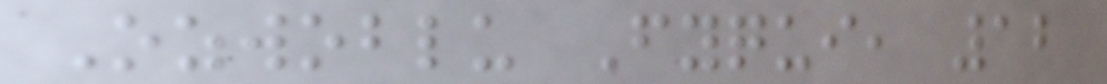Ozwoblu Fyqui, 12
